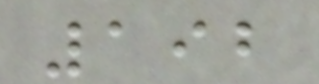192
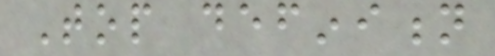Top definition
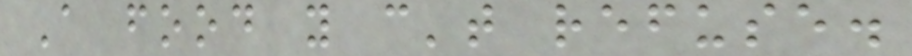A food you can't refuse.
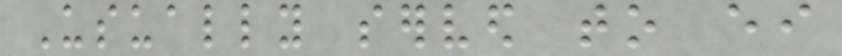Usually served to either
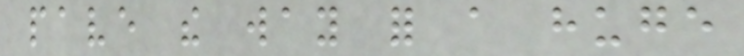pave the way for a huge
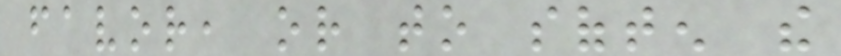favor, or to soften the
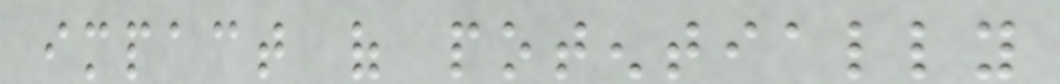impact of potentially
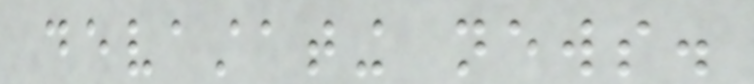devastating news.
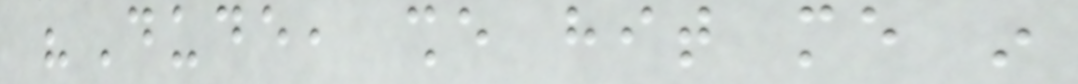"Dude, she hit me in
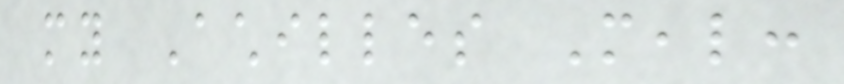my Achilles Meal:
